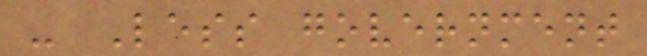- Less government
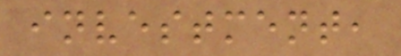investment,
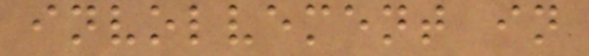involvement in
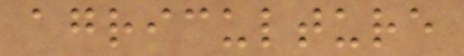agriculture
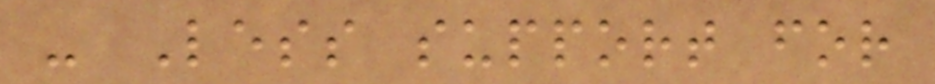- Less support for
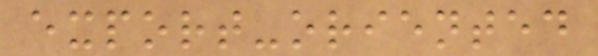export-oriented
